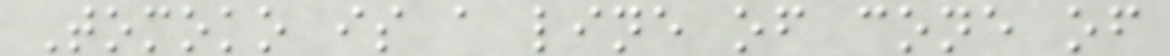Tomoko is a line of cone of
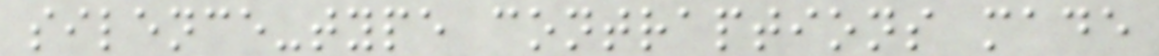silence-type contraptions made
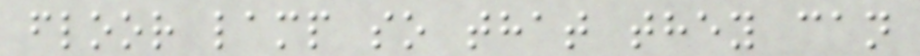floor lamp so that they can
